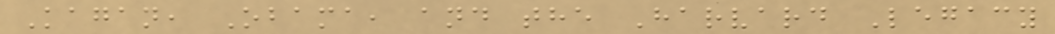Kagan, Obama, and the Harvard Legacy
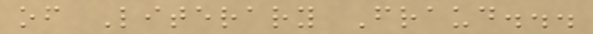of Literary Fraud...
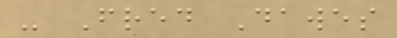- Fred Dawes
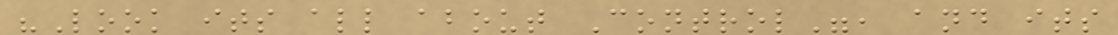"Look its all about Control", and its
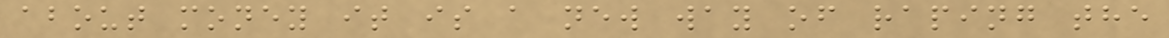about money it is a new way of raping the
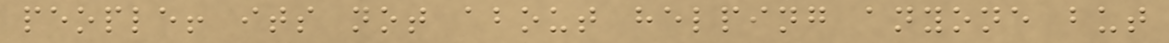people! its not about helping anyone but
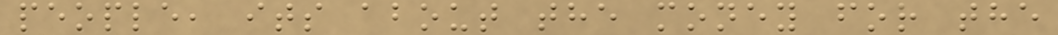people, its about the money for the
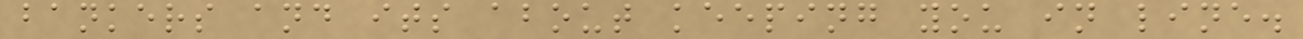bankers and its about keeping you in line.
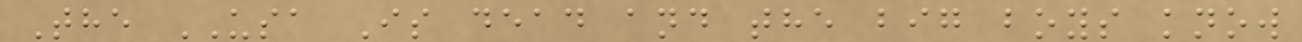The USA Is dead and the big boys know
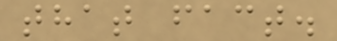that fact.
